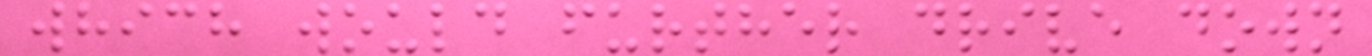which would further drive down
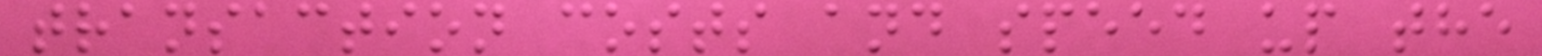transaction costs and speed up the
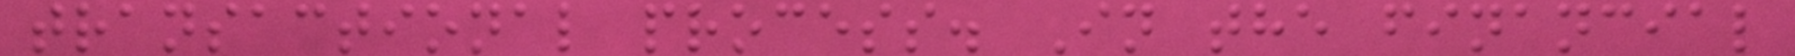transactional process. In the financial
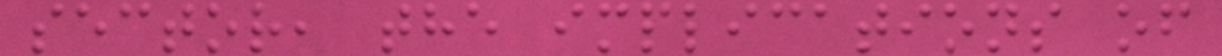sector, the implications of
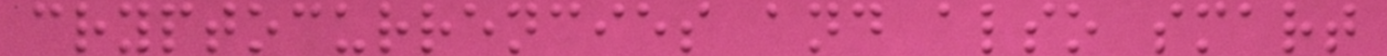cryptocurrencies and also smart
